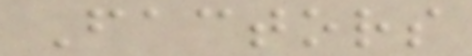Factors
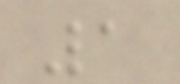1
